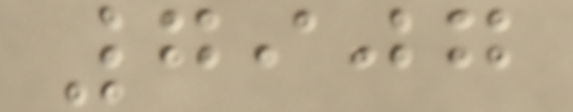7907
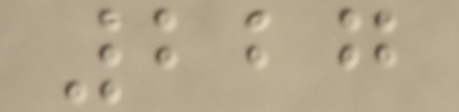227
